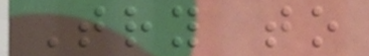Try to
